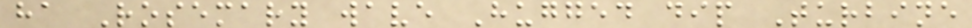ha Rosemary wave Hugged dip Turbine
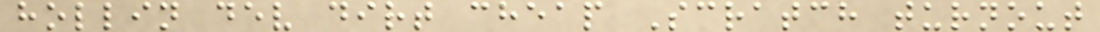hollin dev dirt cheap Scratch turnout
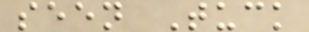seen Tuck
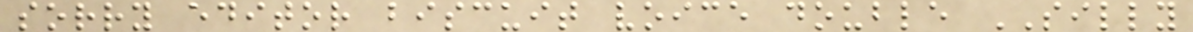sorry editor biscuit voice double SILLY
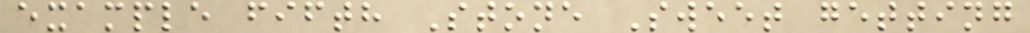example fifth Stone Sweet getting
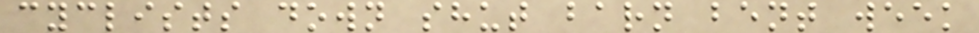cyclists down shut barn bent week
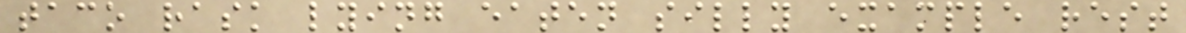taco rask lying eaten silly example rest
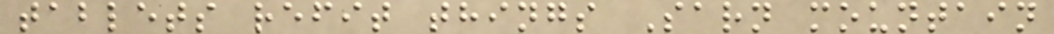tablets refit things Sarn mountain
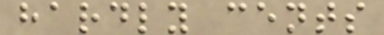hardly cents
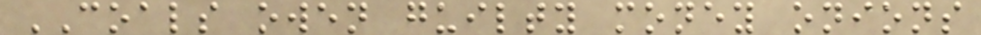COALS owen guilty money onions
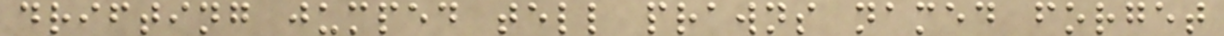drifting jumped tell prawns named forget
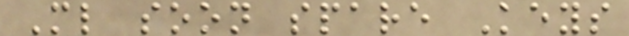Ml soon spare Keys
